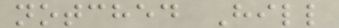notched Hill
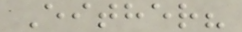Either?
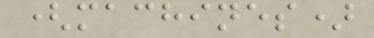(machines)
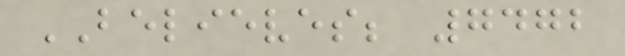BELIEVES; 7472
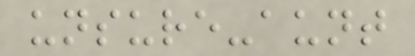unsure-aunt
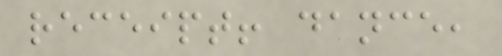receipt! dance,
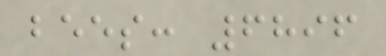bees: 6896
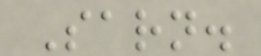Sarn.
